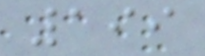199
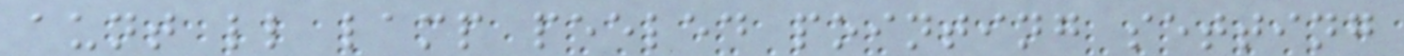aunt ll lamp peeled pointing setting
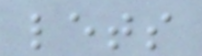lets
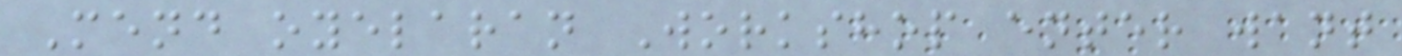Mend oyelaran Workshop enter want
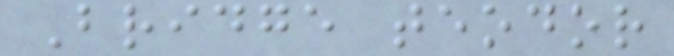Bridge teodor
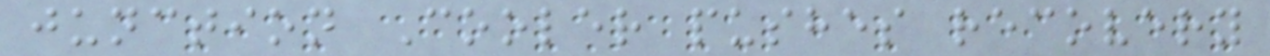junction Cooler pushes recovery
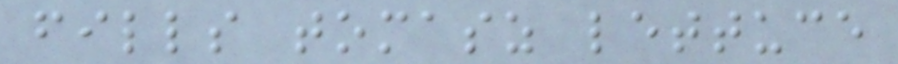fills tomasz lettuce
